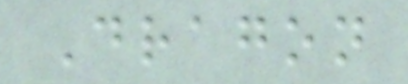Dragon
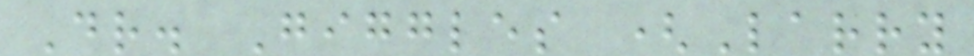Dr. Giggles (Larry
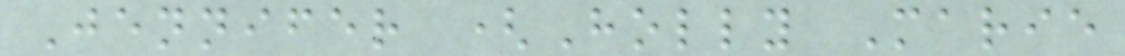Jennifer (Holly Marie
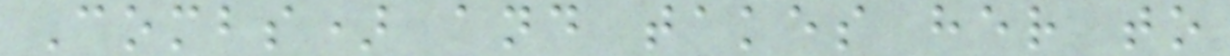Combs) and takes her to
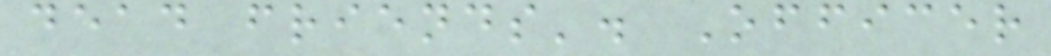dead friends'. Officer
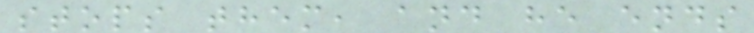stops them, and he ends
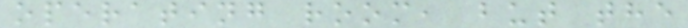operating room, but the
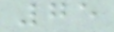75
